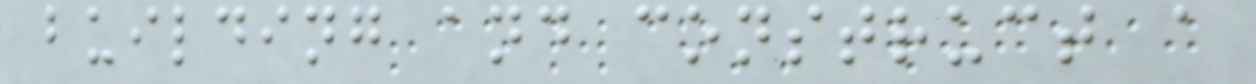building and construct a
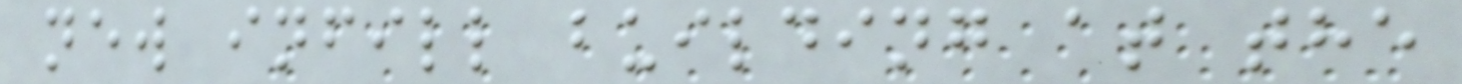new infill building at the
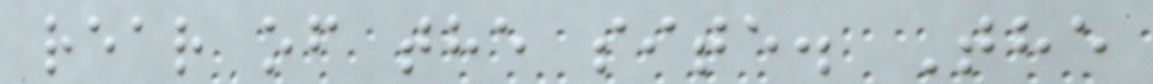rear of the site. The
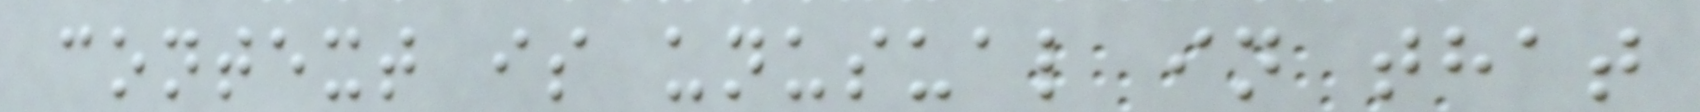context is unusual in that
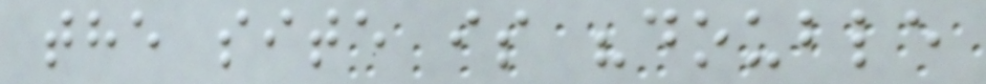the site is "double
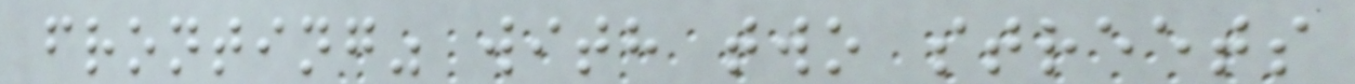fronting" with two streets
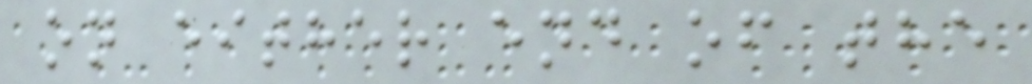on either end of the
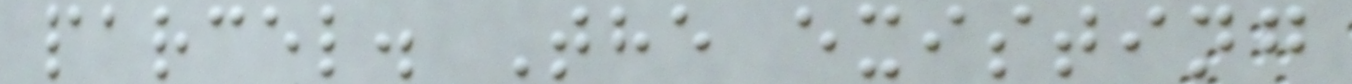parcel. The existing
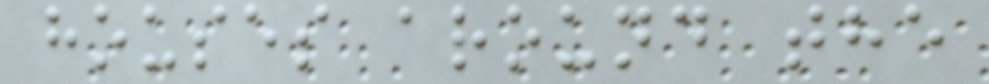houses around the
